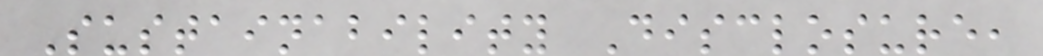Sustainability Disclosure,
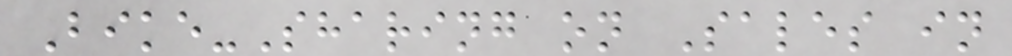Bike-Sharing on Sales in
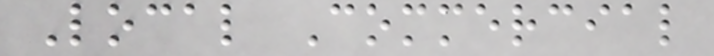Local Commercial
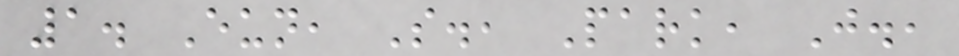1. Eun, S., Park, J.,
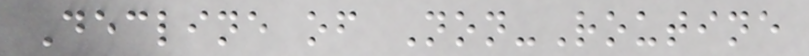Decline of Non-Routine
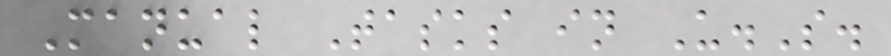Manual Tasks in U.S.
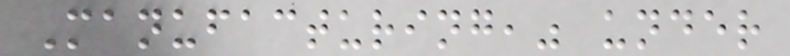Manufacturing," under
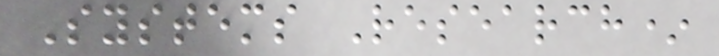Systems Research*
